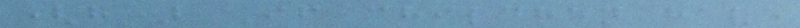(h) If children have
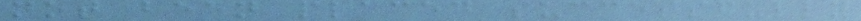not been placed successfully
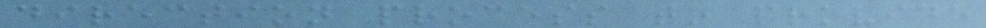direction process to provide
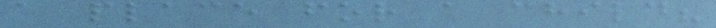a place for a child?
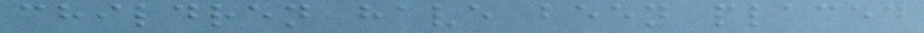children have been placed
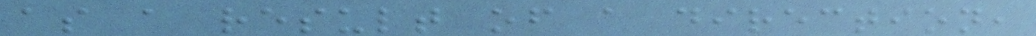as a result of a direction,
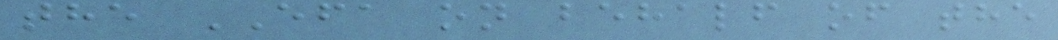the EFA on behalf of the
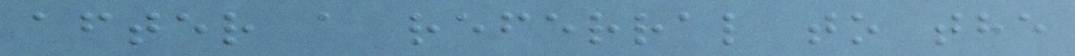after a referral to the
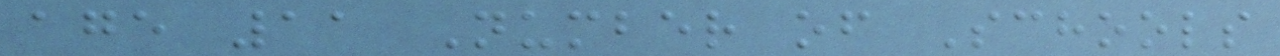age 11 Number of Schools
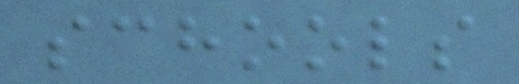schools
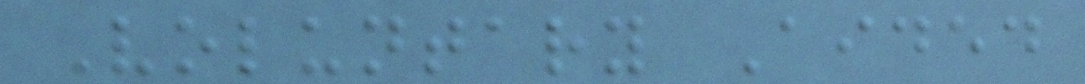Voluntary Aided
